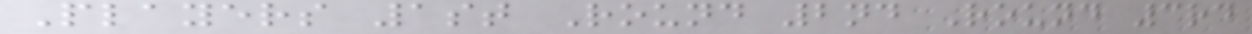Players 1st Round 2nd Round 3rd
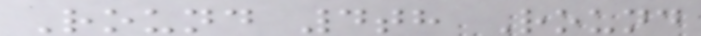Round 4th Round
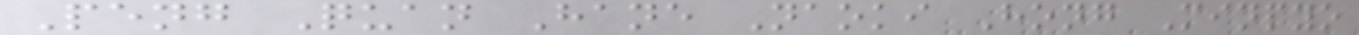Peng Quan Hane Naoki Hong Minpyo
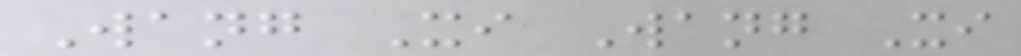Wang Xi Wang Xi
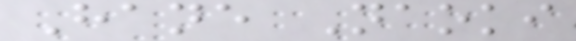Hane Naoki
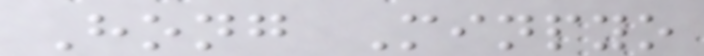Hong Minpyo
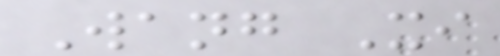Wang Xi
